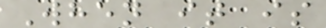When it is
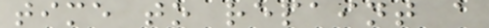time to repaint a
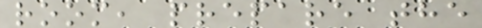room, prepare the
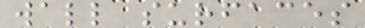wall surfaces
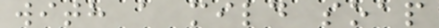with a mild soap
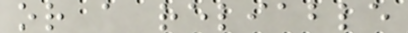or a reliable
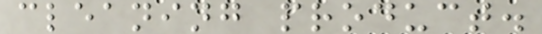cleaning product.
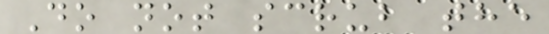Do not scrub the
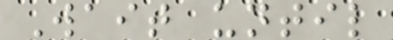Wait until
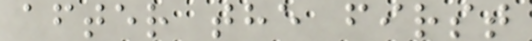after the first
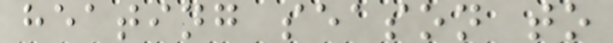heating season to
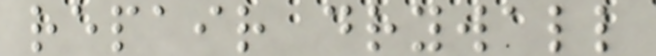repair drywall
